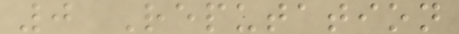0 Reputation
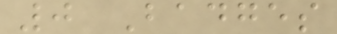0 Badges
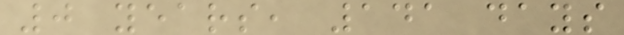0 years, 141 days
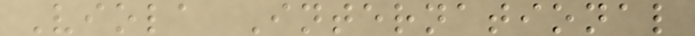Viola International
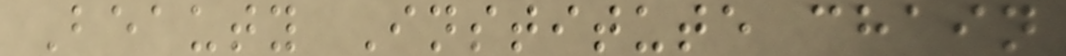Beauty Institute chain
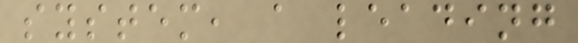system, a leading
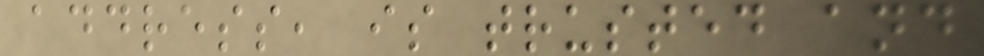address, is trusted and
